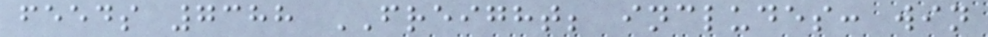feeds 7388 FREIGHT; includes: win
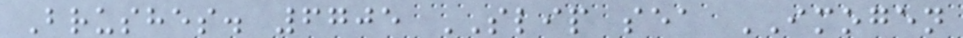Brushes. 6705 SLIP sea IMOGEN
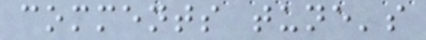comments tune's
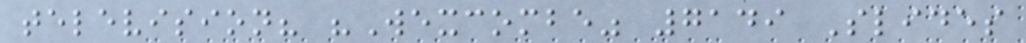television? "Wexcombe" 7149 Slides
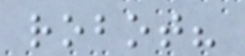robot?
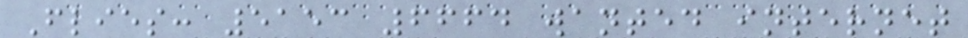Flies: 5153 6664 wanted internet
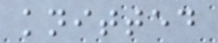knitted
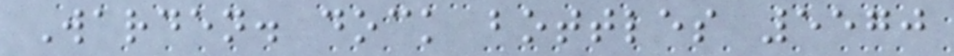Warden. dock bottles 5570
